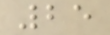25
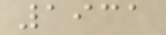1931
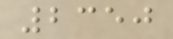2350
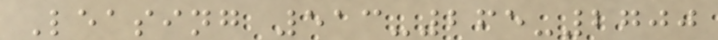Leasing 513-265-2700
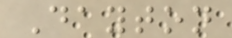Dayton
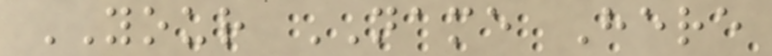YOUR NAME Here
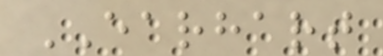EARHART
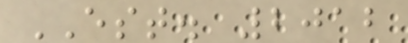EST. 2012
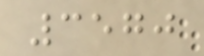3570
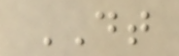DT
